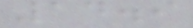14.9
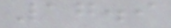17.9
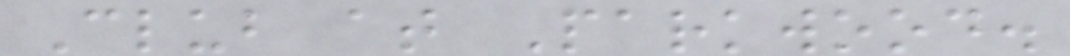Club at Parkwood.
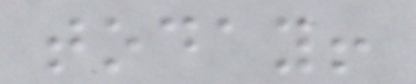today!
